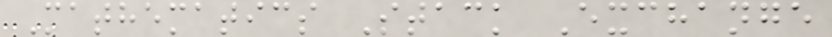Mathematics Stack Exchange
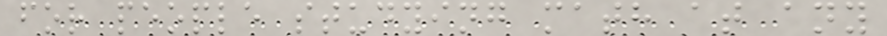for people studying math at any
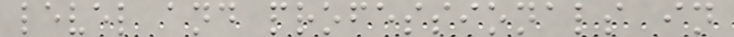level and professionals in
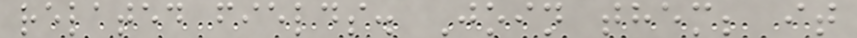related fields. Join them; it
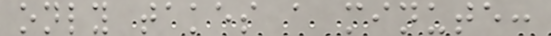only takes a minute:
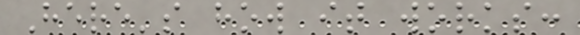Here's how it works:
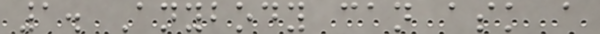1. Anybody can ask a
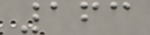163
